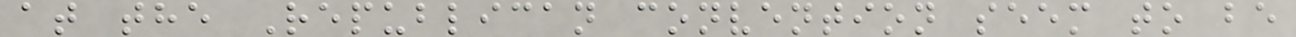at the Republican convention seem to be
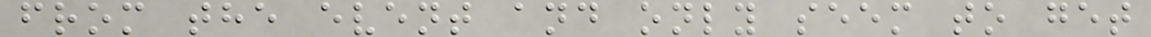from the event and only seem to get
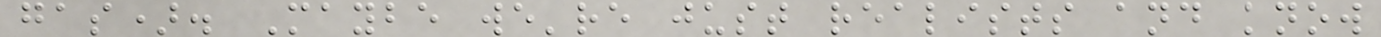gas). Maybe we're just realists and know
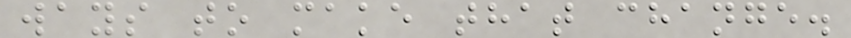ways to make that change.
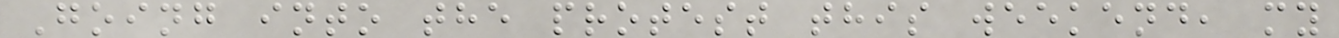Going into the protest this weekend, my
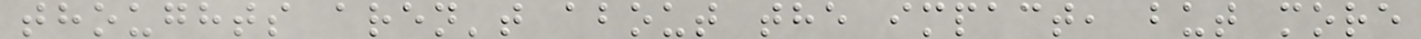thoughts aren't about the impact, but more
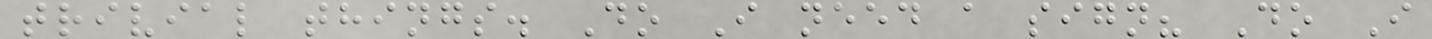trivial things. Do I need a sign? Do I
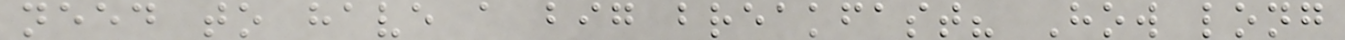need to have a big breakfast? How long
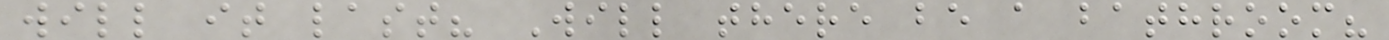will it last? Will there be a bathroom?
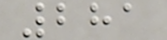281
